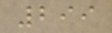299
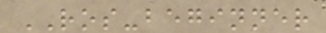ROS-beginner
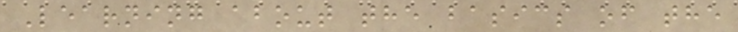Learning about the basics of the
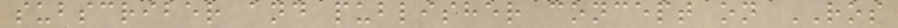subscriber and publisher concept on ROS
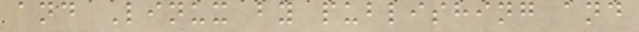and Linux by publishing and
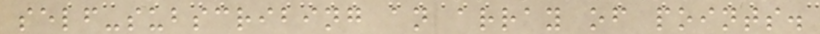self-subscribing an array of points.
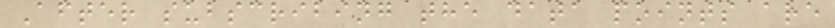After subscribing the data points are
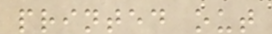printed out
